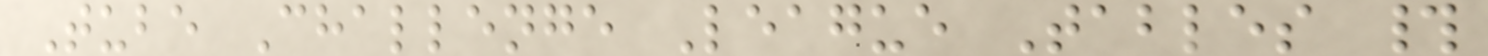Tube Challenge League Tables #
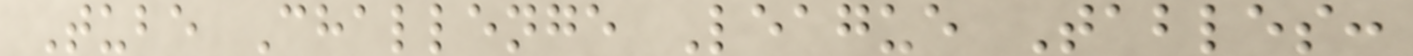Tube Challenge League Tables:
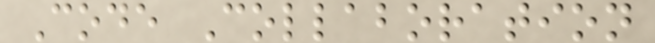Code Collaboration
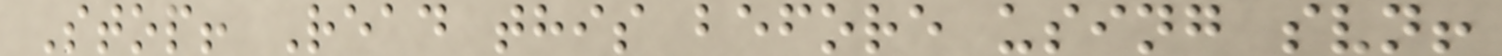Stop! Read this before using svn!
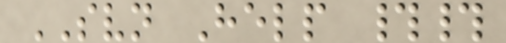SVN Help ##
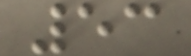53
